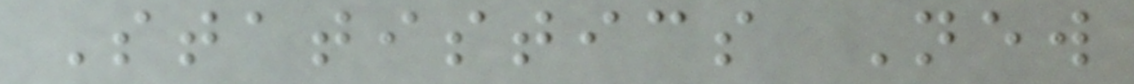Statistics New
